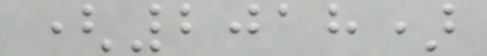(2018)
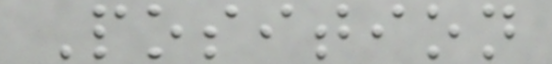Position
